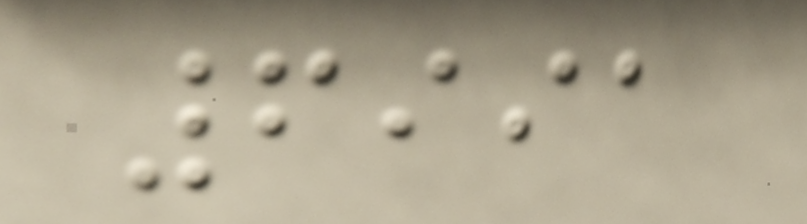6991
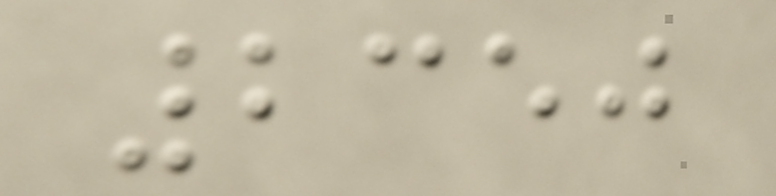2350
